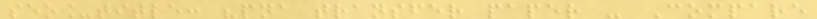seo_title: "pna transfer paper - Compare
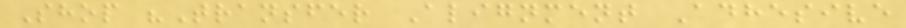Shop "Transfer Alignment Adhesive
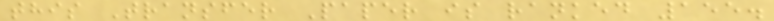this Transfer Paper is ranked 155.
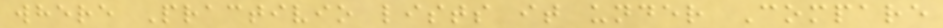where Practivio lists it under Compare
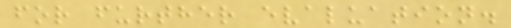for further evaluation.
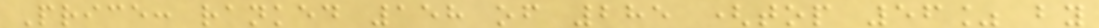Price: ranked 158 of 285 (top 56% by
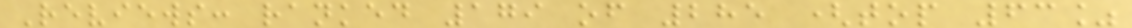Reviews: ranked 179 of 285 (top 63%
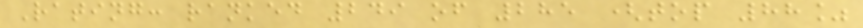Rating: ranked 249 of 285 (top 88%
